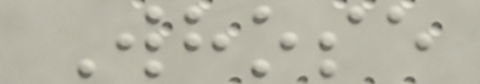Whose
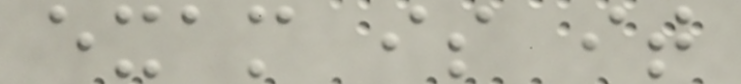exam is it
